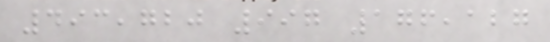493,720 997 176,127
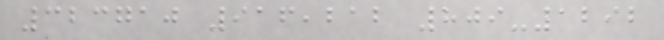323710 916,212 809-1292
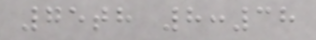75th 8:38
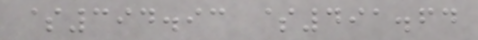$394.93 $491.64
